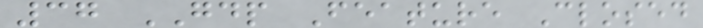37 GDP Feature Closed
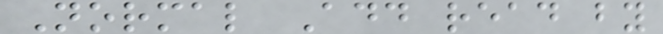Normal Add read by
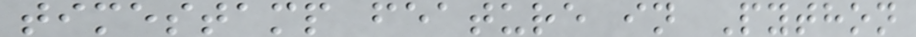timestamp feature in Python
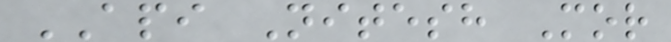API Nitesh Mor
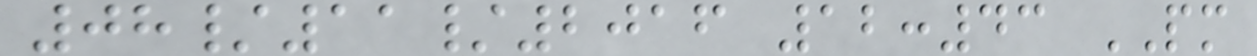08/11/2016 12:43 PM
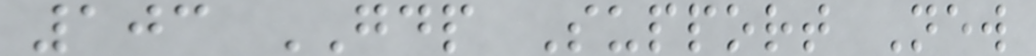103 GDP Support New
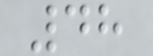48
